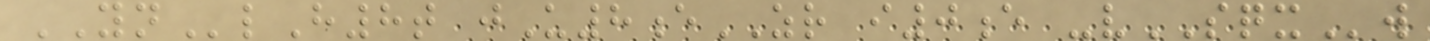YNlH8t jU8eZR i0e -vSQXw
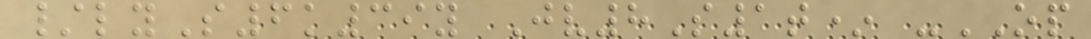/lyS6k39y Jv8S1t* -OP
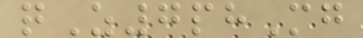qZ7phMg
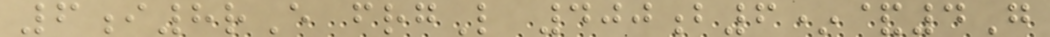6i8rE frgL 400b6*&4G
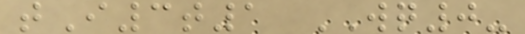tI3t1 WQ0-
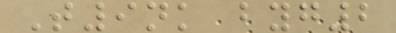T9nk byg2
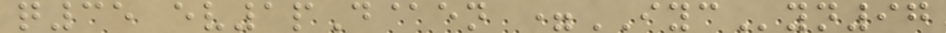q35 ev1pD@en =IYCyn97
